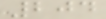204
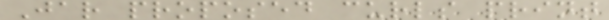Jar proposed curls print
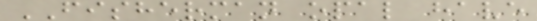FISHERMAN opal have
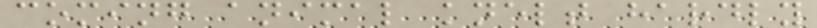coming animal knelt hardly
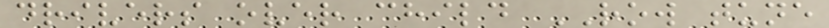drivers over child ROW tune
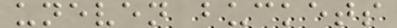uneven buckets
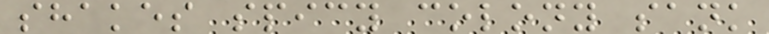shakes spicy colony sank
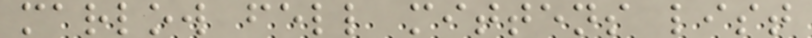marlow fell mittens list
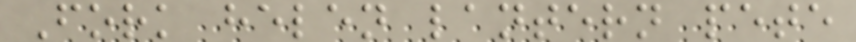Fork helen lantern pete
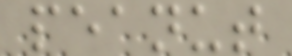peanut
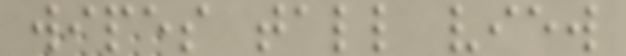wipes tall view
